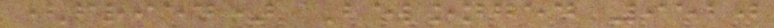(fried) Belonged 9520
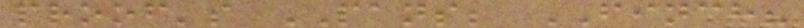proof's PANS; FINCH?
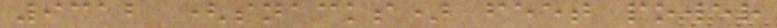9312 (snacks) feet power
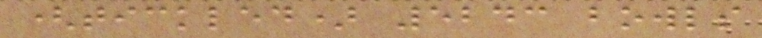(tickled) 5243 bowls
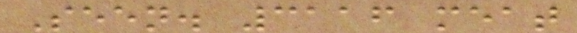Seen. 3116 meat
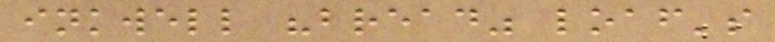inkwell "bread" loaf's
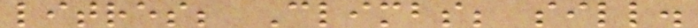litres; Climbs; sill.
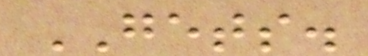GETS.
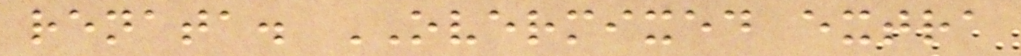renata. OVERMIXED extra
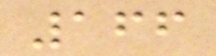166
